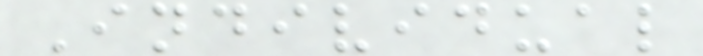Individual
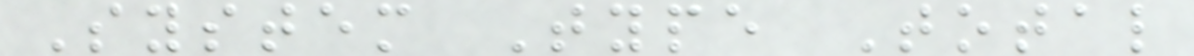System Type Total
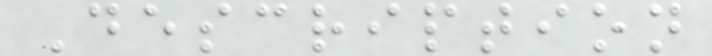Description
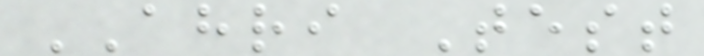AHRI Test
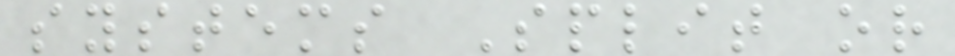systems Split or
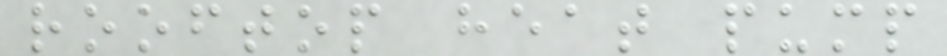rooftop heat pump
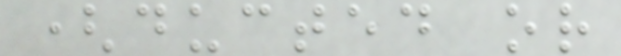(ducted or
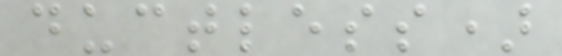ductless)
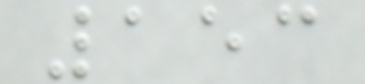153
